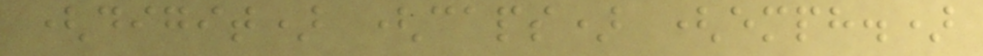(digit) (caps) (emph.)
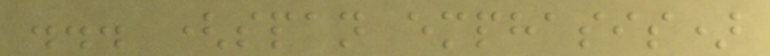... (span emphasis)
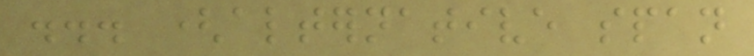... (alternative span
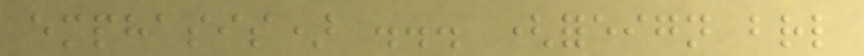emphasis) ... (foreign braille
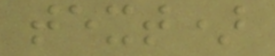text)
